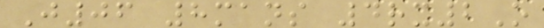J06 8mans 4rx2O
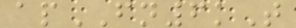apFN6kT
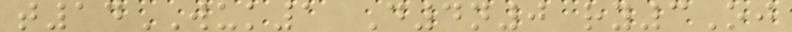t14WUK1 D4n0 ry3Oj
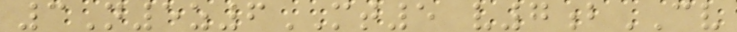3N5z6MT5 v7bCV
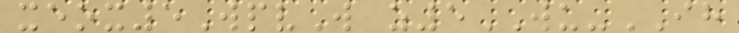xeox5WpvW z5WU-IH
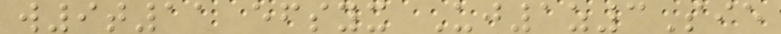w9t11 efsyx Uj1z3Sie
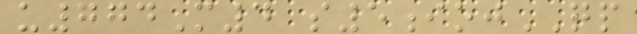u774M4 s5iojQP
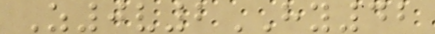Z0v2HY42
